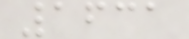1631
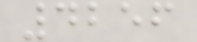4256
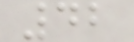42
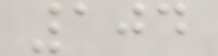104
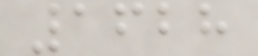1628
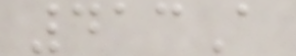413A
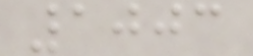1003
